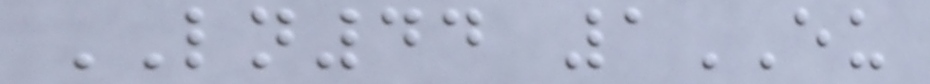LN44 1EU
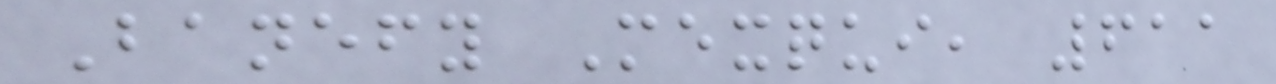Banefy Mexqui, 611
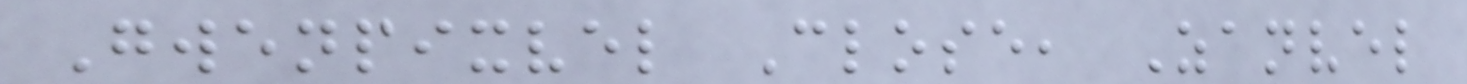Gwenpixvel Close, Zanvel
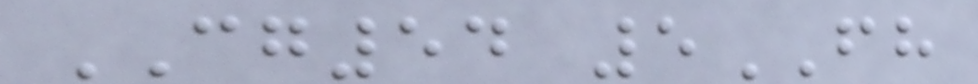CG54 5FH
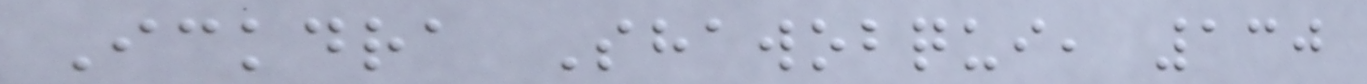Ickdra Shawobqui, 130
